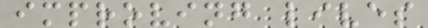improving lives
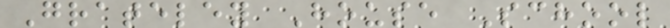Grateley House School
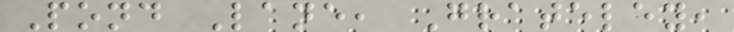Pond Lane, Grateley,
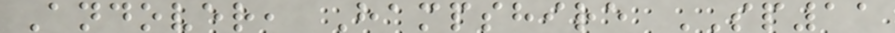Andover, Hampshire SP11
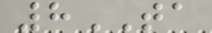8TA
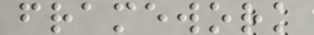framework
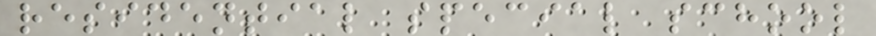residential special school
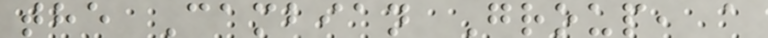the Cambian Group, a
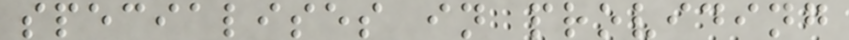specialises in providing
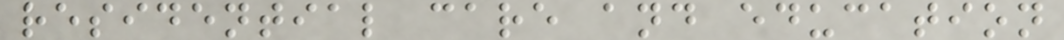residential care and education
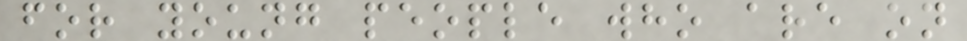for young people who are on
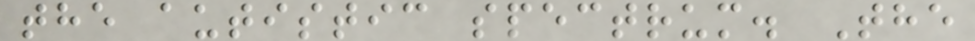the autistic spectrum. The
